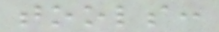tools:
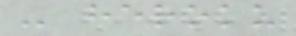- heroku
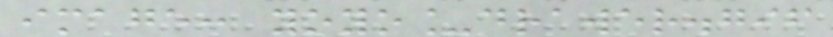image: yoyo_drawer.gif
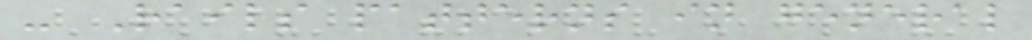- Rails patterns in general
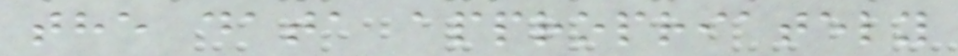the data appropriately
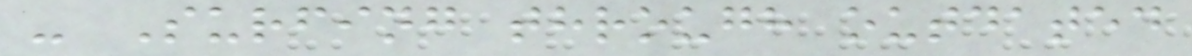- Surfing through outdated
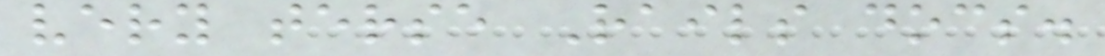very terse Rails docs.
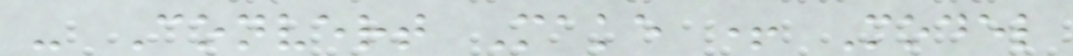- Convert Make + Model
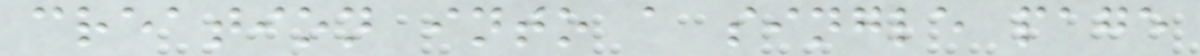creation into a single page
